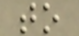to
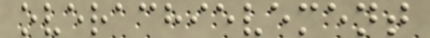overachievement
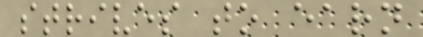strives to earn
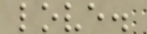love.
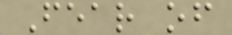Fear of
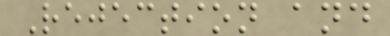Rejection and
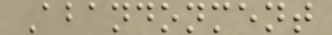Abandonment
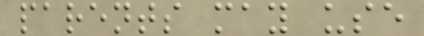parents may use
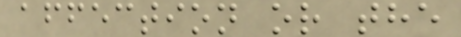affection or the
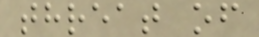threat of
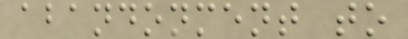abandonment to
